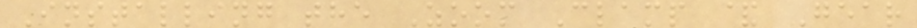Installing the Zoom Clamp & Gear
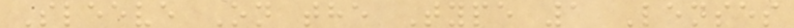Sleeve On the Type 1 Lenses
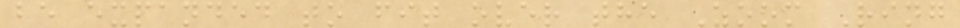be expanded to fit over the Zoom Ring
